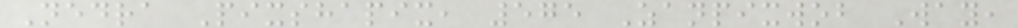Nedra Pixshapix, 575 Zanpixwob Way,
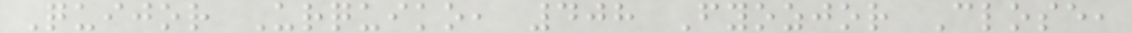Quijor Urquiko, 408 Fyozjor Close,
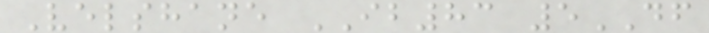Velshane IB83 5DF
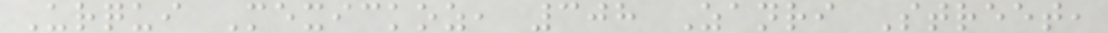Urqui Mexickoz, 308 Zanri Street,
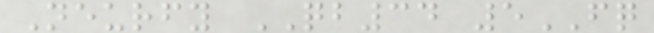Neurfy QB34 5FQ
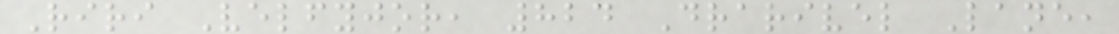Riri Velfyjor, 824 Drarivel Lane,
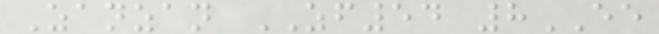Zanzan ZF54 8EE
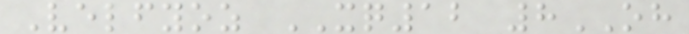Velfyoz XQ12 8OH
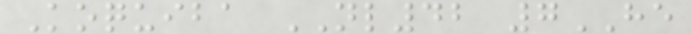Koquiba NL42 7HE
